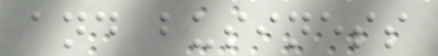and business
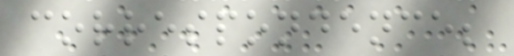correspondence;
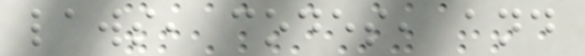laws, codes, and
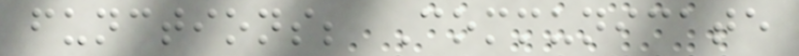functions; Communicate
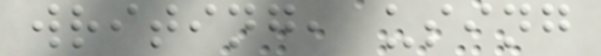writing, using
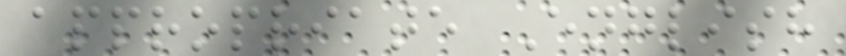appropriate English
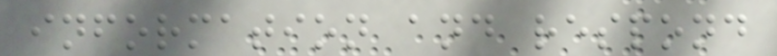information and respond
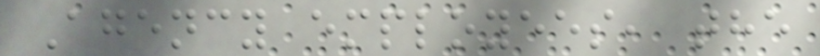Agency employees, the
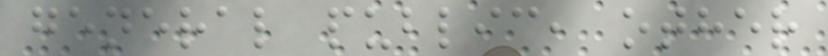general public, other
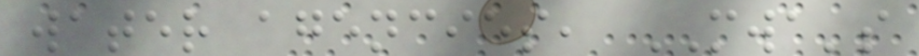water agencies, MWA's
